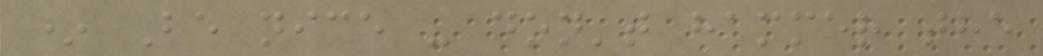* Be nice - don't hammer the
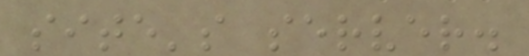site's server.
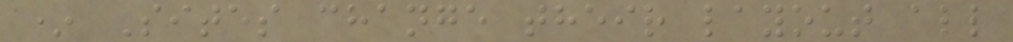* Sites change their layout all
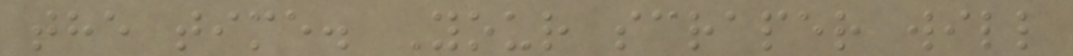the time. Your scraper will
